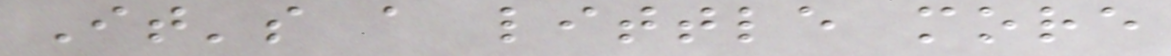It's a little more
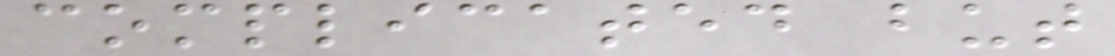complicated but
